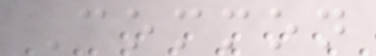Common
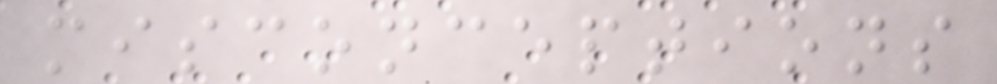misconceptions
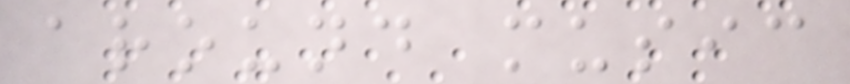around music
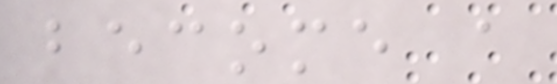become a
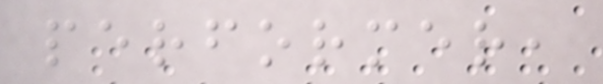performer,
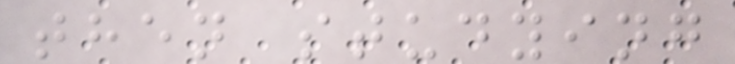then studying
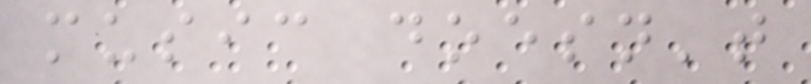music doesn't
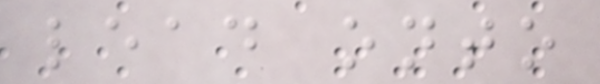lead onto
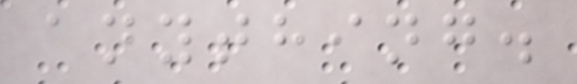anything.
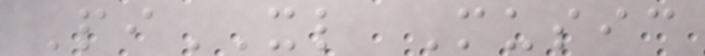PiXL Music
